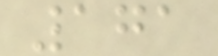171
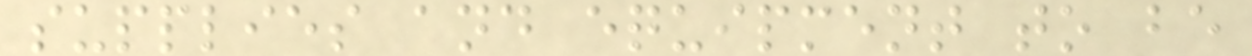supplies and equipment to be
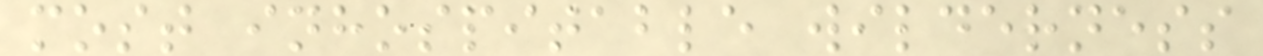most inhospitable wilderness
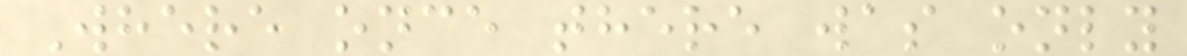Where once there was only
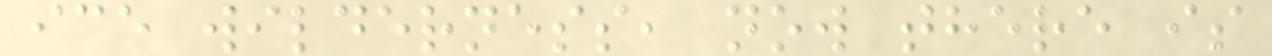ice wilderness, now there is
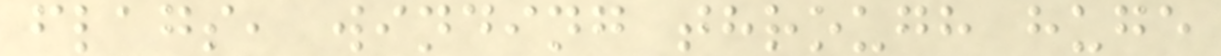flags, winding through huge
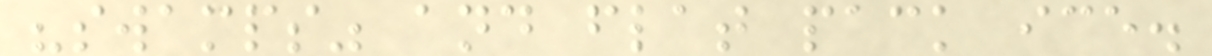"swamps" and flat pack ice.
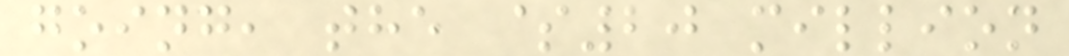going, the $20 million
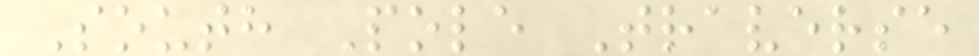South Pole Traverse
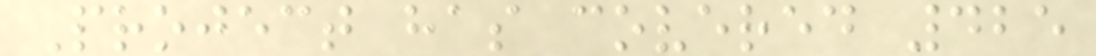Project has covered 425
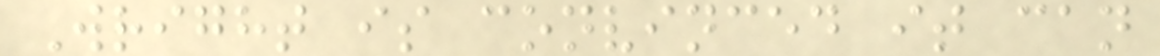Wright is convinced it can
